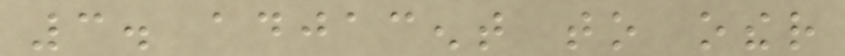3. adjacent to other
